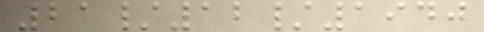21/12/1940
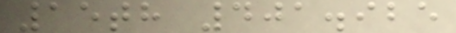15th 401.925
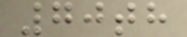70th
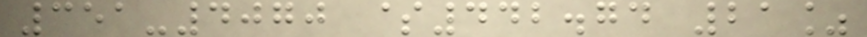351-4070 $442.74 21%
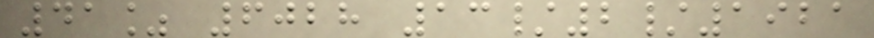41% 6028 13/2/1921
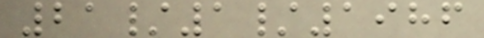21/1/1986
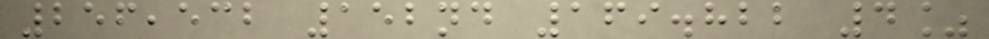256,532 152nd 169.822 4%
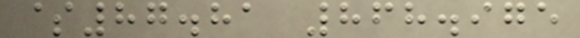$87.81 868.975
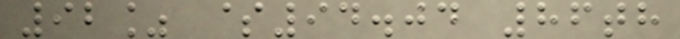92% $94.04 86th
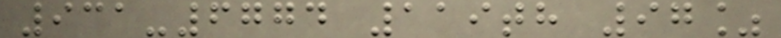931-6774 119th 97%
